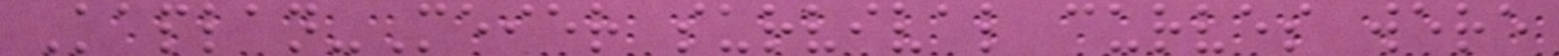Kaplan-Meier survival curves were
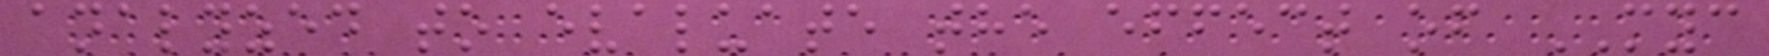analyzed to evaluate the effect of MYC
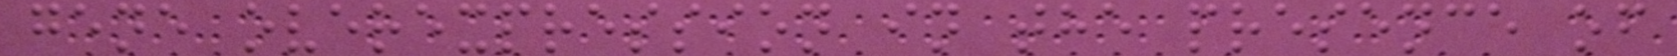gene overexpression in the presence of
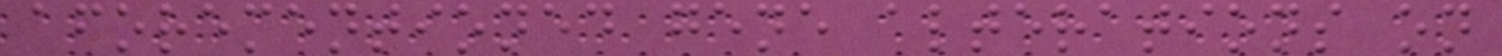aforementioned gene alterations on
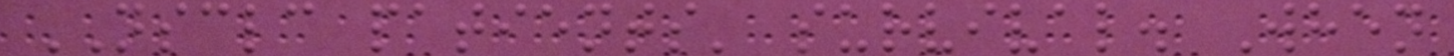NSCLC patients' survival. When
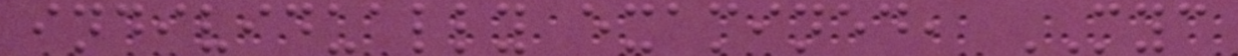individually examined, MYC
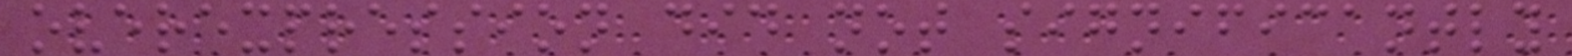overexpression did not significantly
